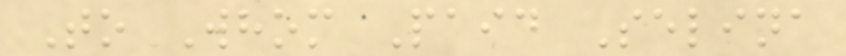To Whom Paid Selina
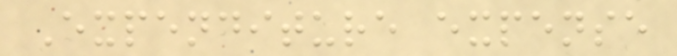Expenditure expense
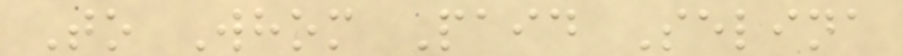To Whom Paid Selina
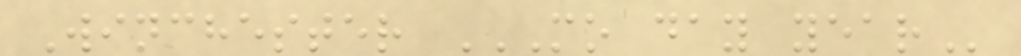Winchester MO DAY YEAR
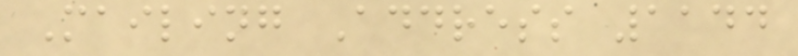Mailing Address 1144
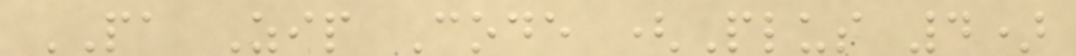PA Zip Code (Plus 4)
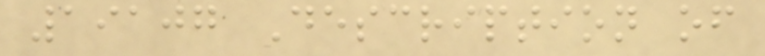19107 Description of
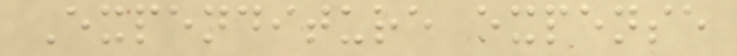Expenditure expense
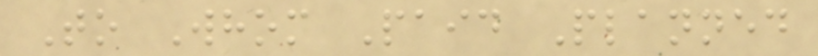To Whom Paid Planned
